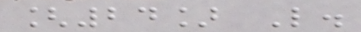[24] L.
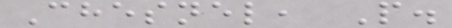Chesnel, P.
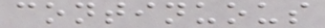continuous
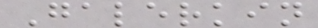Galerkin
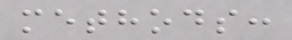methods:
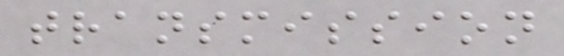transmission
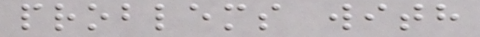problems with
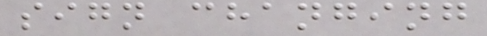sign changing
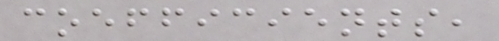coefficients,
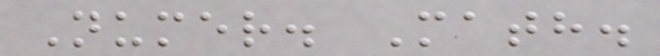Numer. Math.
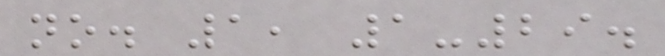no. 1, 1-29.
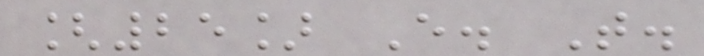[25] E. T.
